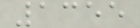1355
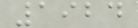1924
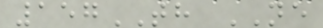157TH NE
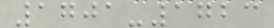1701-1723
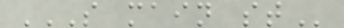S MAIN ST
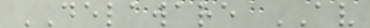DELAWARE AV
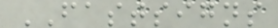FASTSIGNS
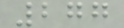277
